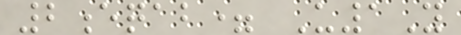2eqab= U1Y
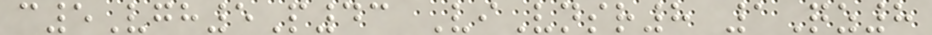c5Vgh5P43 ViVnsr8 1Qz8
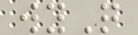wyQ
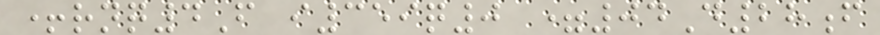+rnq4F i359q0 =04D28f
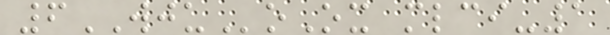6WJUoOx mlci-1
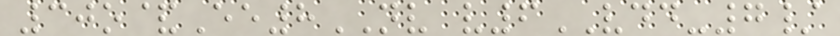30o&Ee8NV v6VDD-7/
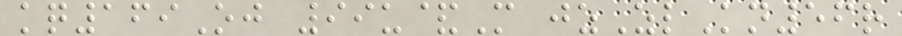kq169Oj 99u&M jzZlKn56r
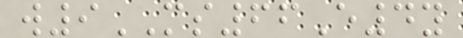w9MS66E4y
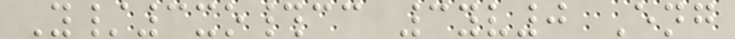Y/3xo#cc 3yv0 Eng
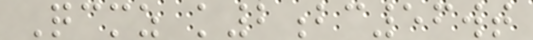Qcmz k2bc56wt
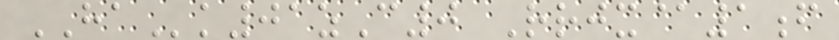HAk01zC0 Rrjx@1f
